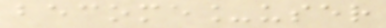become_user
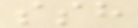ssh
